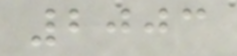2003
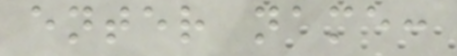enter name:
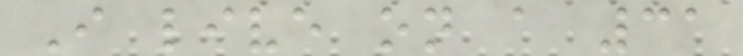I live on a 31
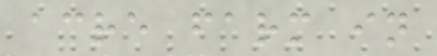acre farm in
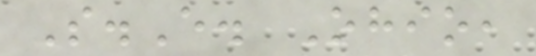S.E. Ohio,
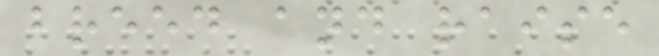breed and raise
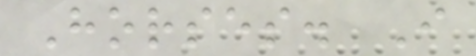Horses. I
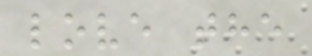love the
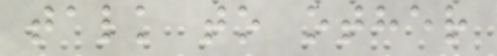talk to other
